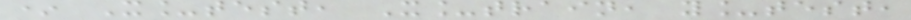* X_test, X_train, y_test,
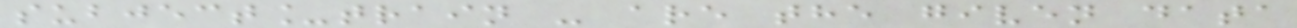subject_train - are the given data
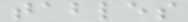tables
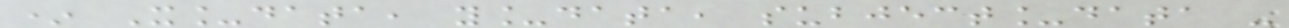* X_data, y_data, subject_data -
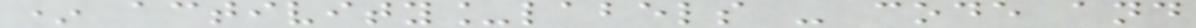* activity_labels - code and
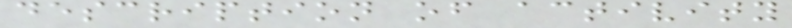description of activity
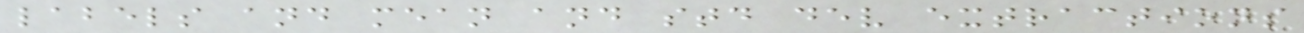labels and mean and std dev extractions
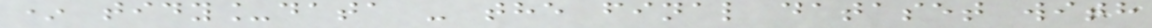* tidy_data - the final dataset with
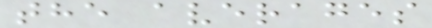the averages
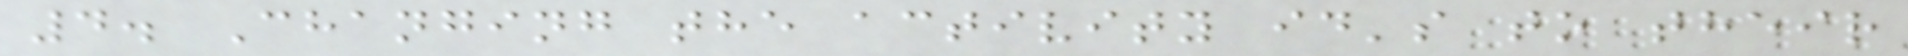4. Changing the activity id's to their
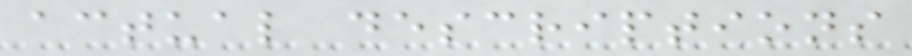actual descriptions
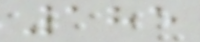185
